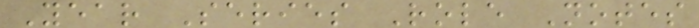Year Series Role Notes
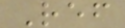Ref
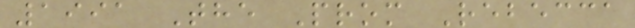1991 The Prom Rebecca
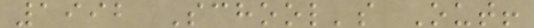1992 School's Out!
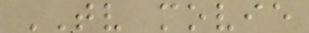TV movie
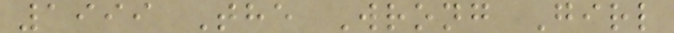1999 The Wrong Girl
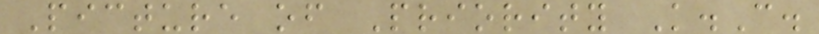Picture of Priority K.C.
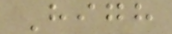High
